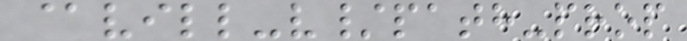@vill-v/path-prop
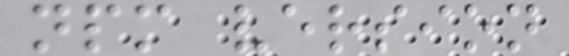npm version
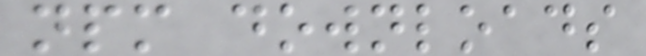npm downloads
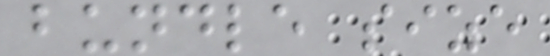bundle size
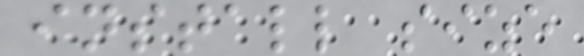install size
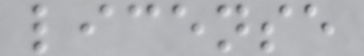license
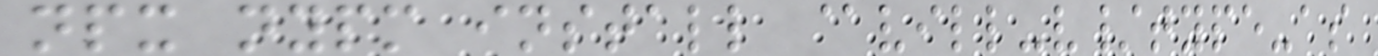npx nypm install @vill-v/type-as
